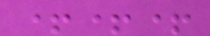+++
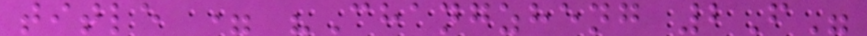title = "Changzheng 2F"
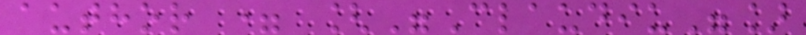author = ["Claudiu"]
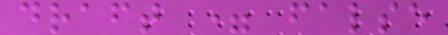draft = false
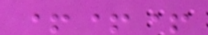+++
